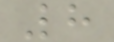8
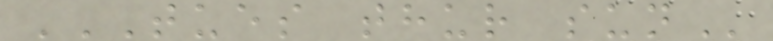TUES THUR SUN
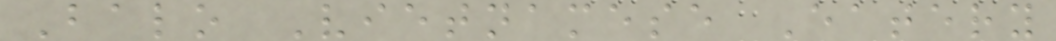Balo Vietnamese Eatery
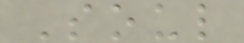Soul
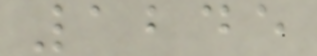1245
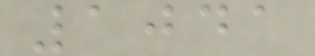1041
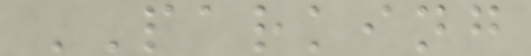PARKING
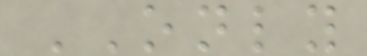ONLY
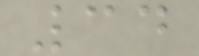34
